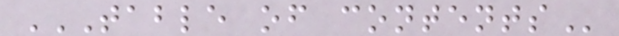TABLE OF CONTENTS
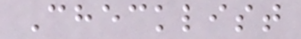Checklist
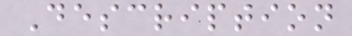Description
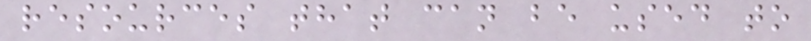resources that can be used to
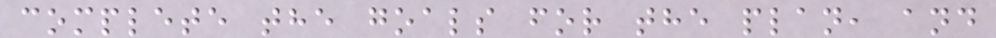complete the goals for the plan, and
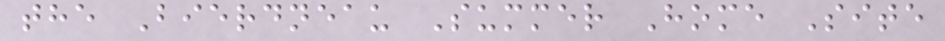the Bierdneau Summer Home Site
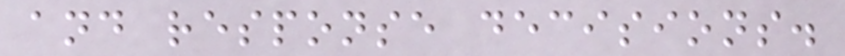and response decisions.
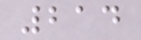214
